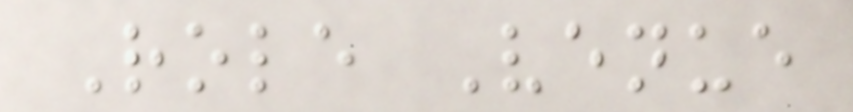Role Venue
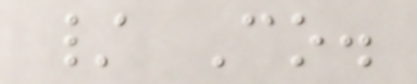/ Co.
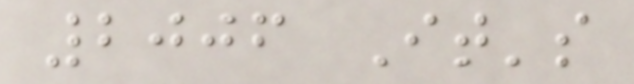2006 It's
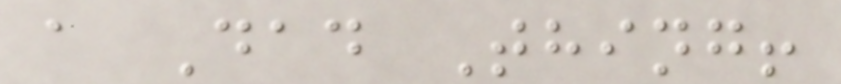a Dad Thing!
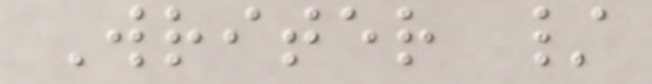Writer /
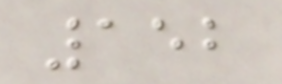152
